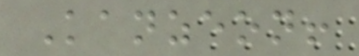Kanzeon!
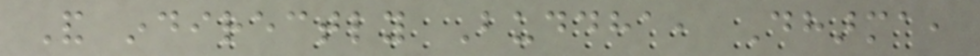And indirectly Buddha, Dharma,
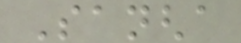Sangha
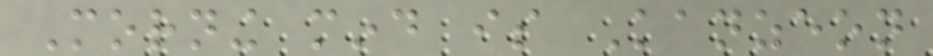Morning mind is Kanzeon
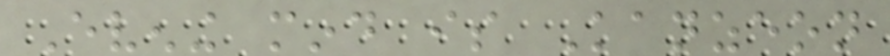Evening mind is Kanzeon
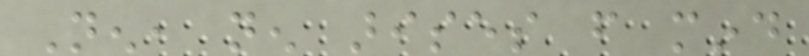Nen, nen arises from mind
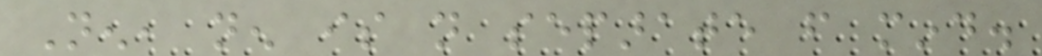Nen, nen is not separate from mind.
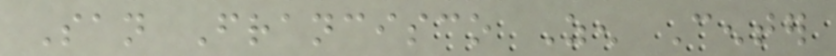San Francisco Zen Center
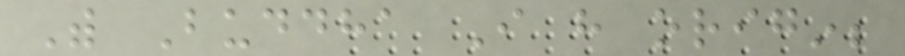With Buddha I have origin;
